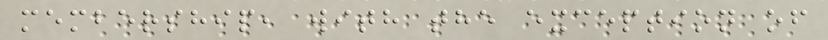membership, with the exception of
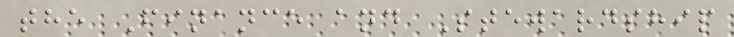the Finance and Stewardship
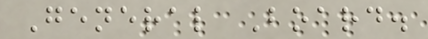General Board.
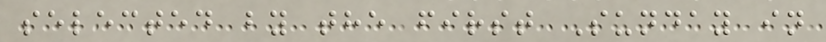selected by the first Sunday in
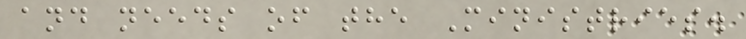and needs of the Ministries.
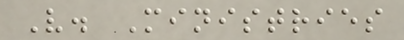V. Ministries
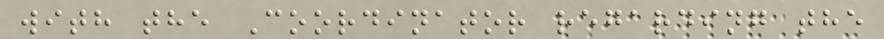with the Coordinator regarding the
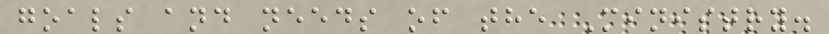goals and needs of the Ministry.
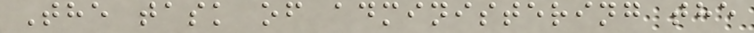The task of administering the
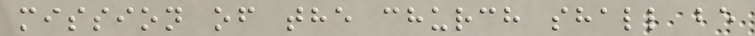mission of the church shall be
